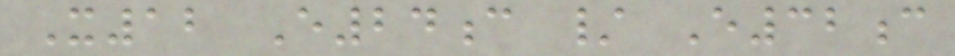X12 E24c / E32c
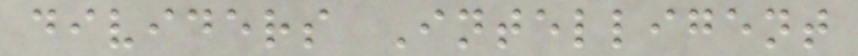dividers Intelligent
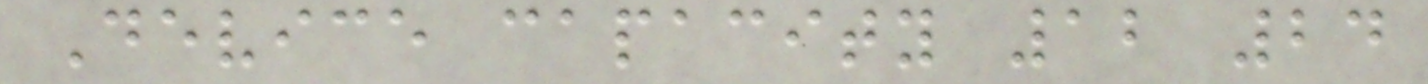Device capacity 12 24
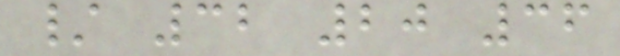/ 32 20 36
